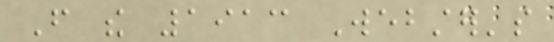From the 1913 Webster's
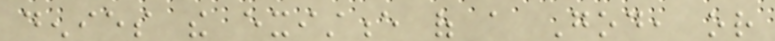denies the existence of a God, or
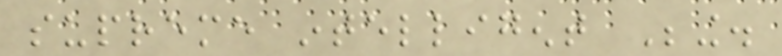supreme intelligent Being.
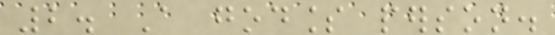2. A godless person.
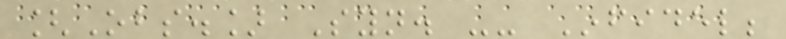[Obs.] Syn. -- Infidel;
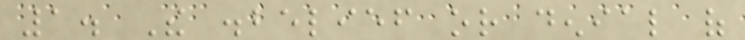1. The disbelief or denial of
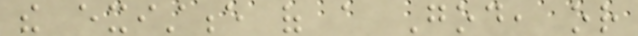the existence of a God, or
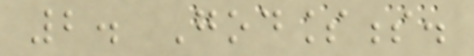2. Godlessness.
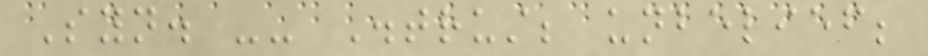Syn. -- Distrust; unbelief;
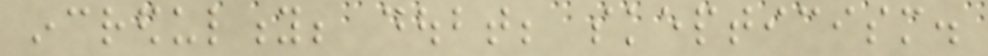incredulity; doubt; skepticism.
